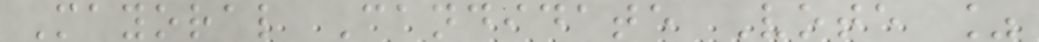Mayoral Candidate Vote %
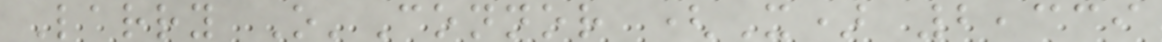Larry O'Connor (X) 2,339
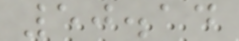50.14
